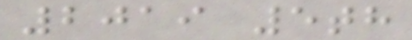2019 5th
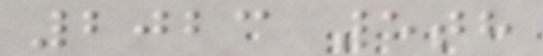2023 5th
